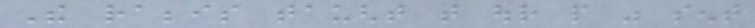The rabbis taught that our people was sent
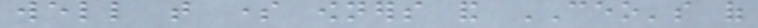well that some owners and CEO's of
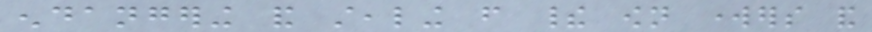endangering and stealing from their own workers and
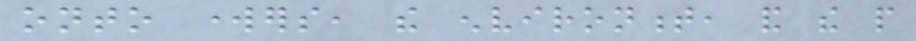onto workers, the environment, and the people
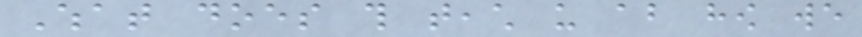What does this teach us about how we
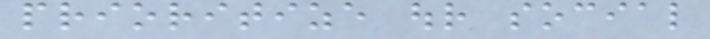prioritize our social
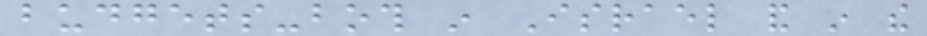budgets-both in Israel and in the
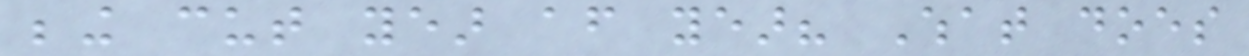being cut year after year? What does
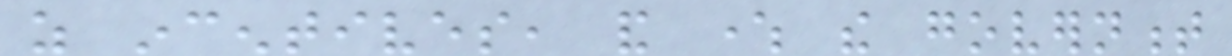as incentives, and where the government
